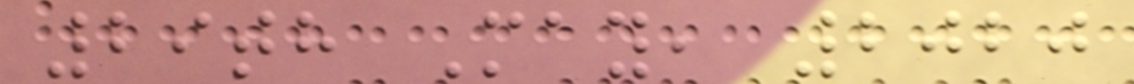29th May, 2020
